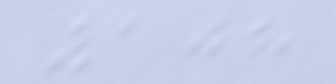108
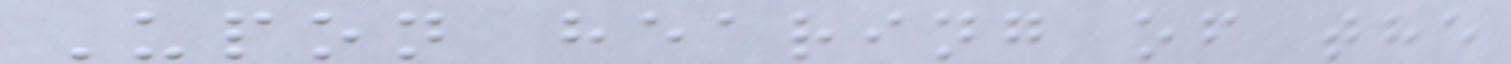Upon hearing of the
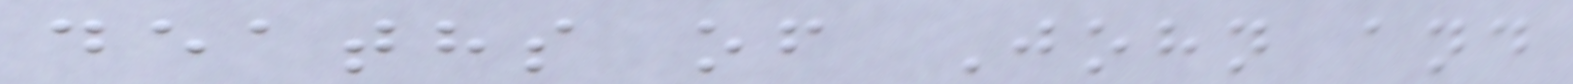deaths of John and
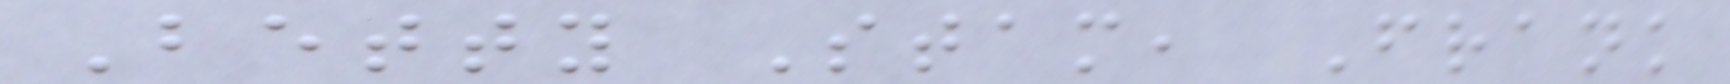Betty Stam, Frank
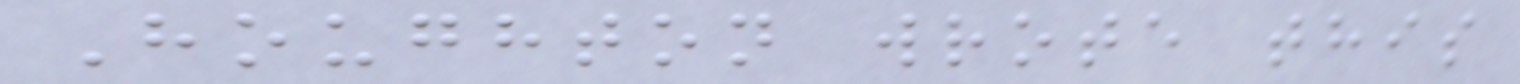Houghton wrote this
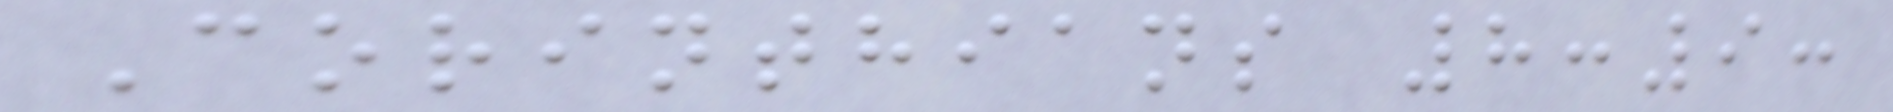Corinthians 8:9:
